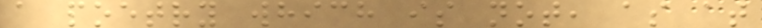a poetry which is not, as at
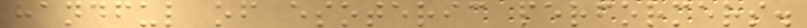handful of esoteric performers.
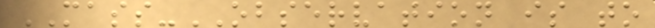MASS-OBSERVATION is to
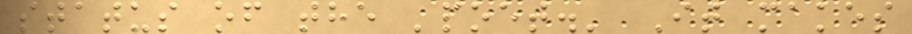status of the 'poet.' It makes
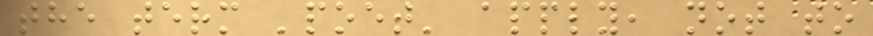the term 'poet' apply, not to
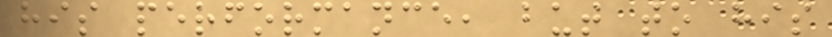his performance, but to his
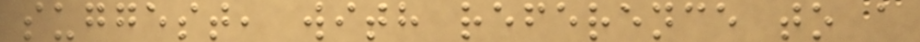suggest, with reference to a
